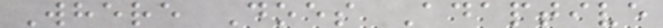Where Does Adaptive
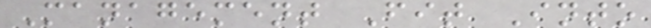Management Fit Into
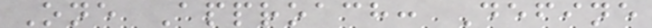One Approach: Define
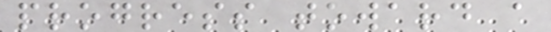progress toward a
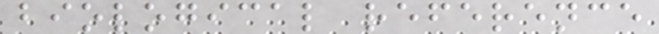biological reference
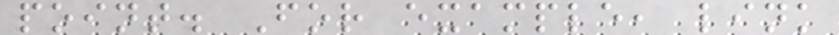point. For example, link
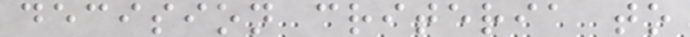decision criteria to
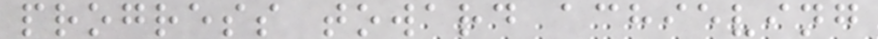progress toward achieving
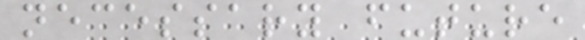necessary future
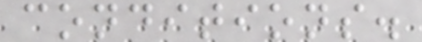conditions.
